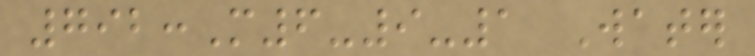792:M6-9-1 Water
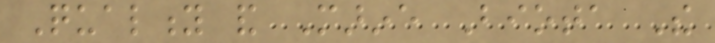Quality and Marine Biota The
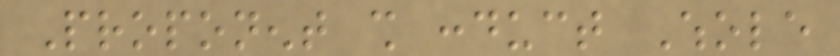Proponent shall conduct Whole
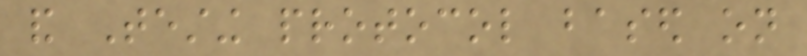and Testing protocol based on
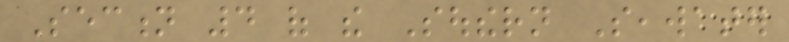Section 4 of the Southern Seawater
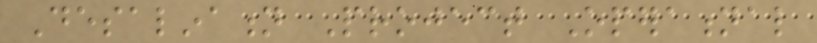Desalination Project Operational
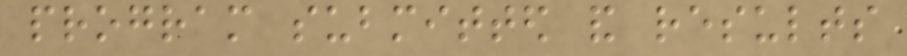program submitted and results
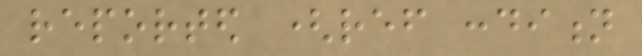reported (ref condition
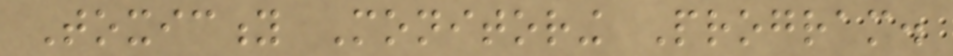Toxicity Monitoring Program.
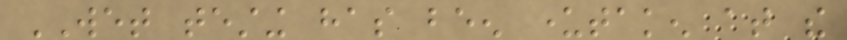WET testing has been undertaken at the
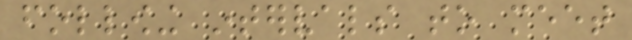following intervals to meet
